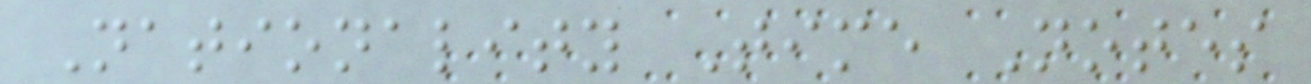Nationality Time Notes
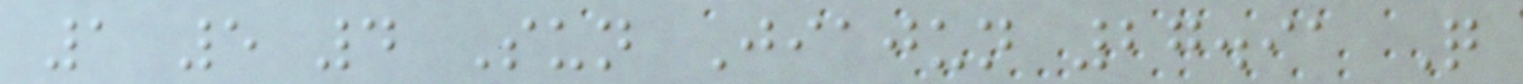1 5 4 Sun Jiajun 27.91 Q
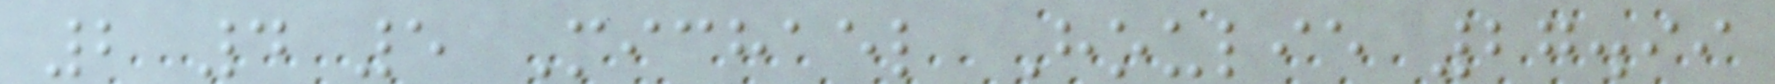2 4 5 Michael Houlie 27.99
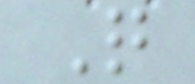Q
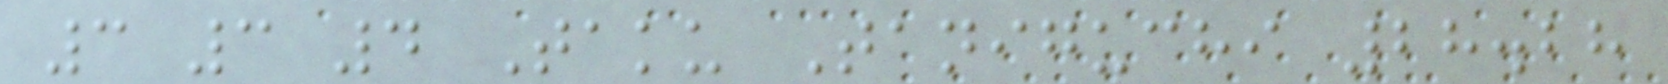3 3 4 Taku Taniguchi 28.28
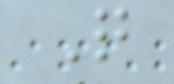Q
